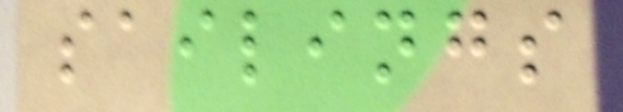sailings
